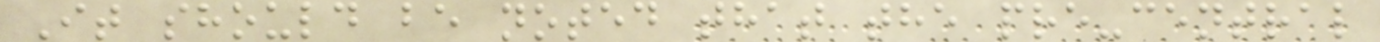It should be noted that the pre-central
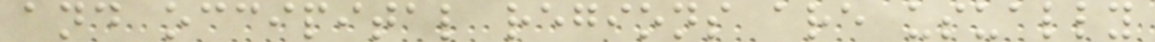and occipital regions are usually
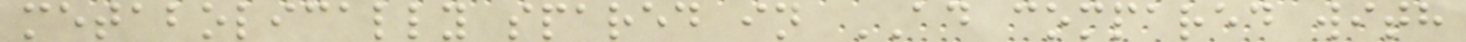metabolically spared in AD compared with
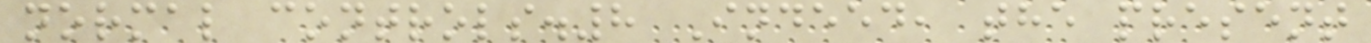normal controls.8 Indeed, the present
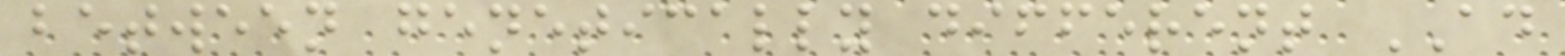between genetically different AD
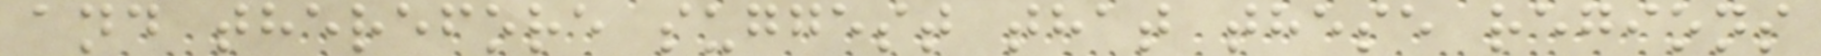and therefore suggest that these regions
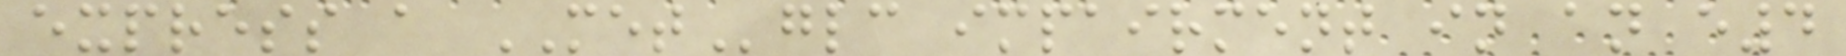express a METglc impairment in an e4
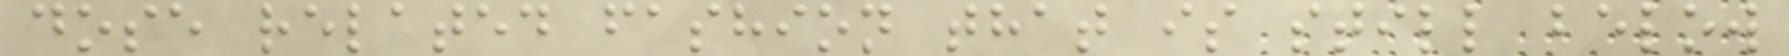dose related fashion that is still below
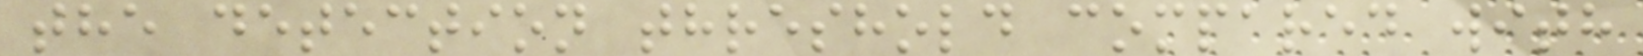the detection threshold compared with
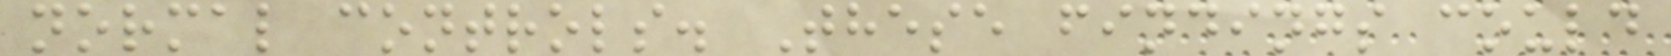normal controls. These findings could
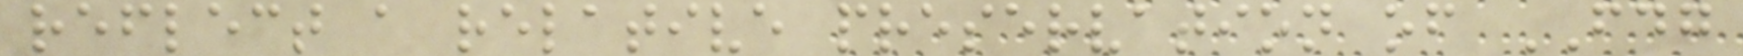reflect a relative preservation of FDG
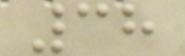38
